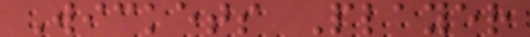Wickets Player
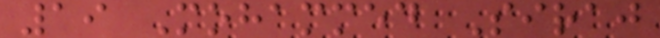19 Mohammed Siraj
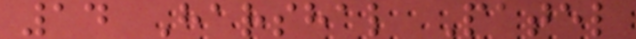14 Harshal Patel
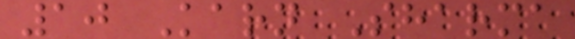10 Karn Sharma
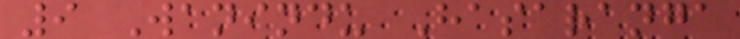9 Wanindu Hasaranga
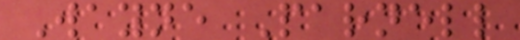Wayne Parnell
